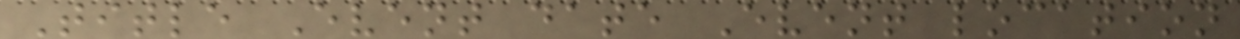Title Event date Event location
